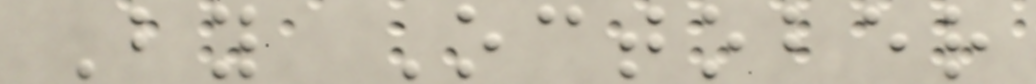By October
